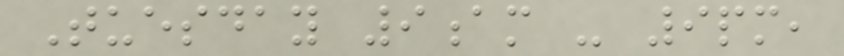Tuesday 9am - 9pm,
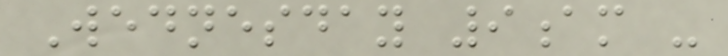Wednesday 9am -
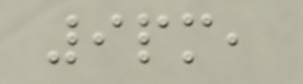9pm,
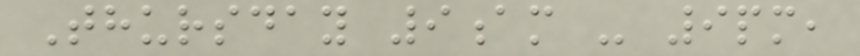Thursday 9am - 9pm,
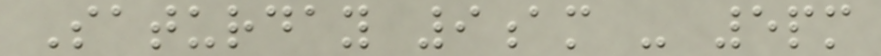Saturday 9am - 5pm
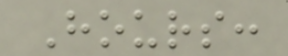Hours:
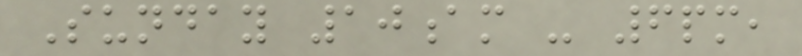Sunday 10am - 6pm,
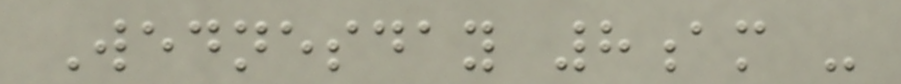Wednesday 8am -
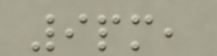9pm,
